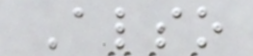Also
